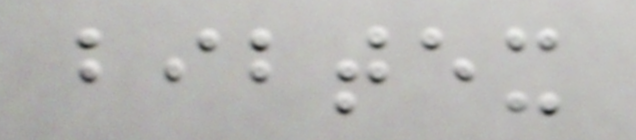bibtex
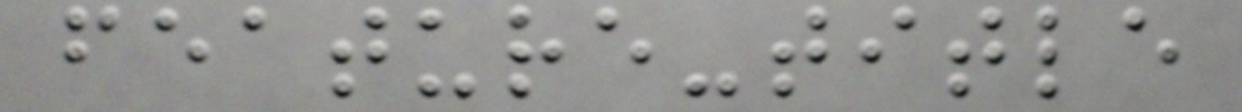feature-title
